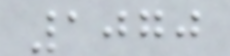1070
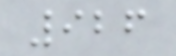926
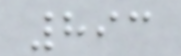893
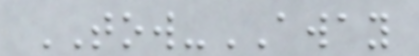TOW-AWAY
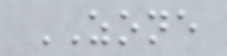ZONE
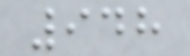948
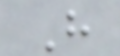H
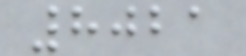8021
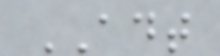ADT
